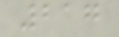217
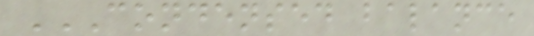CONDENSED BALANCE
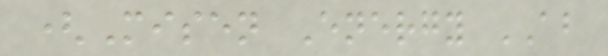(Misen Energy AB
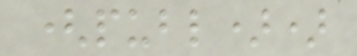(publ))
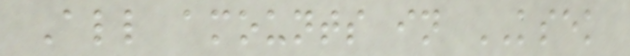All amounts in KSEK
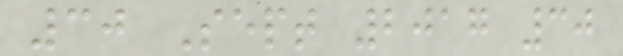30 Sept 2017 30
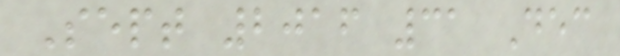Sept 2016 31 Dec
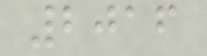2016
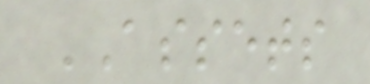ASSETS
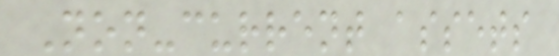Non-current assets
